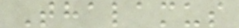Thalamus
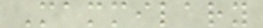Mammilary
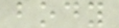body
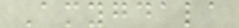Amygdala
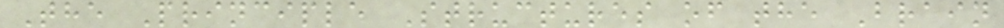The Principle Structures of the Brain
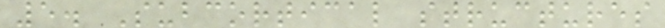5. Subcortical structures
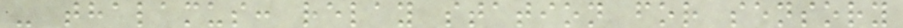- thalamus: relay station for sensory
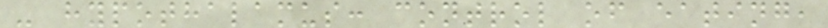- hypothalamus: control of eating,
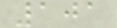101
